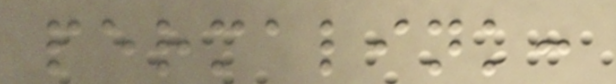permalink:
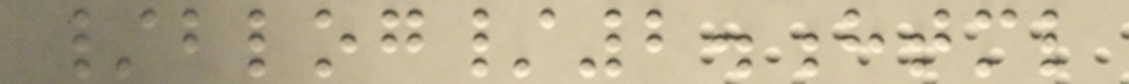/blog/2.html
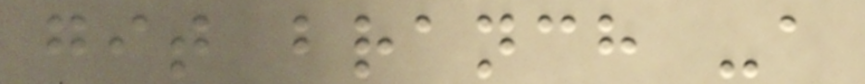git branch -a
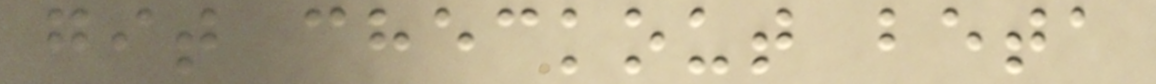git checkout beta
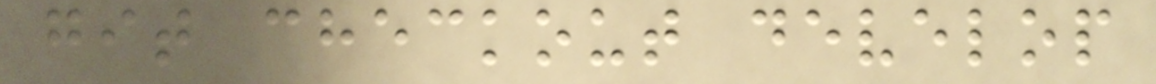git checkout develop
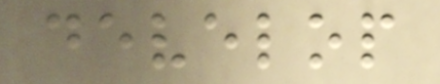develop
